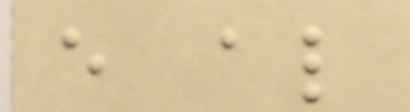e al
